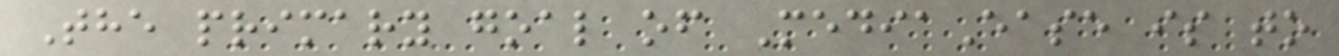The primary goal of MediaEase is to
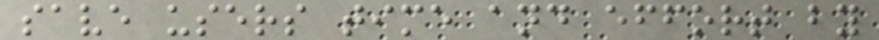save users time and effort by
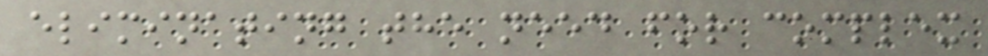eliminating the need for complex
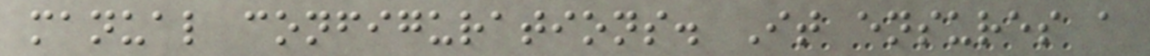manual configurations. It ensures a
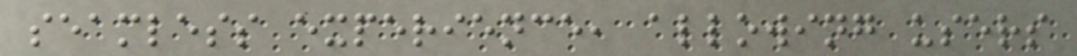seamless experience, allowing users
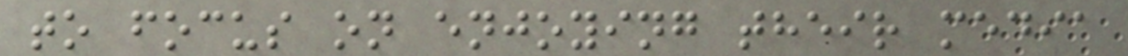to focus on enjoying their media
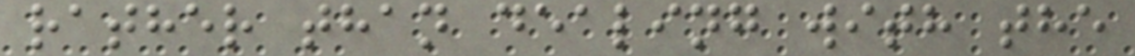rather than dealing with the
